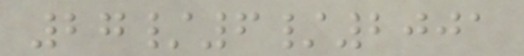27/6/2001
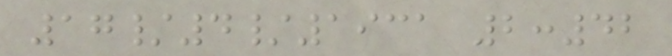17/4/1931 2:42
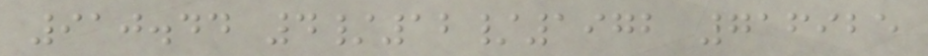910.44 4/12/1972 716925
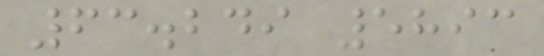63.249 5893
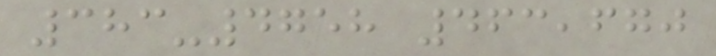383-4758 463,670
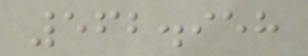562.958
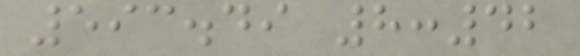593.49 8:42
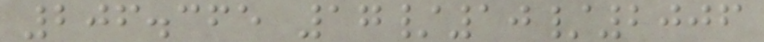206.365 17/10/2006
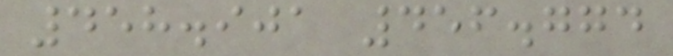458.901 456.774
